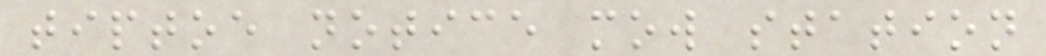tiptoe notice mow station
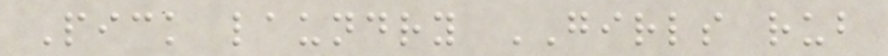Pick laundry GIRLS rub
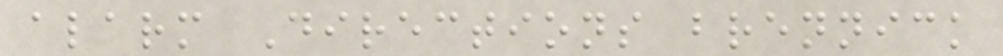alarm Directions brennick
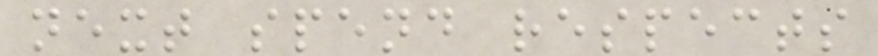next spend respects
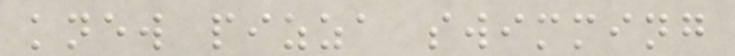knew pizza swimming
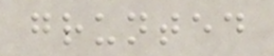grunted
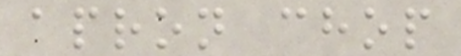apron chop
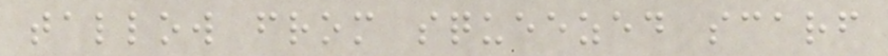tallow from squeezed scarf
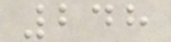248
